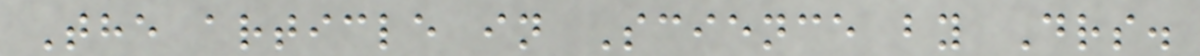The article in Science by Drs.
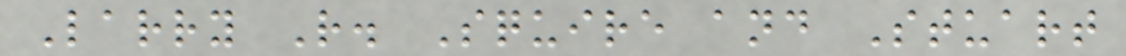Larry R. Squire and Stuart
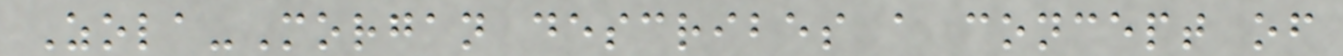Zola-Morgan describes a concept of
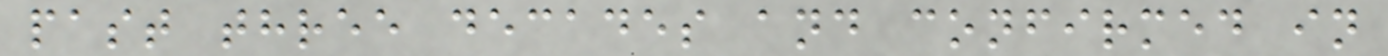past three decades and confirmed in
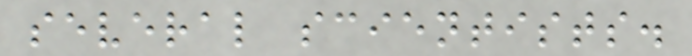several scientists.
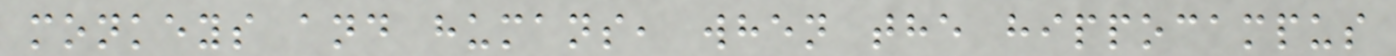monkeys and humans, when the hippocampus
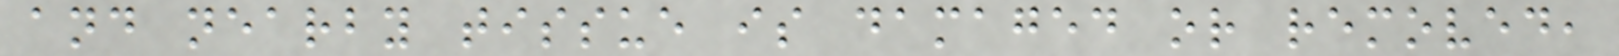and nearby tissue is damaged or removed,
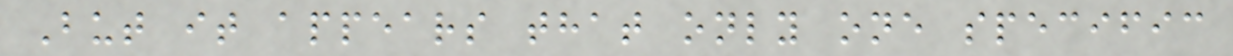But it appears that only one specific
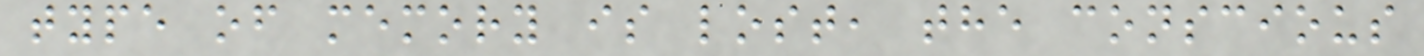type of memory is lost, the conscious
